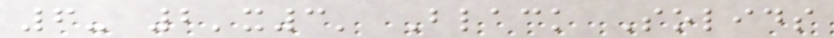6- 2'x3' Black Solids
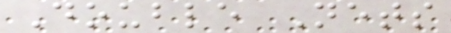Double Nets
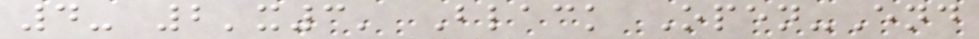4- 2'x3' Black Open-End
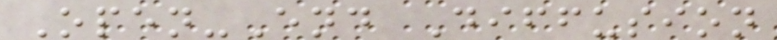Open-End Diffusion
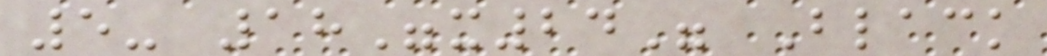5- 18"x24" Black
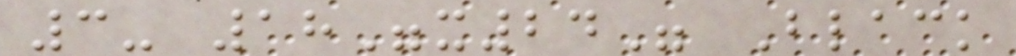3- 18"x24" Black
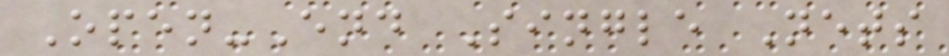Open-End Single Nets
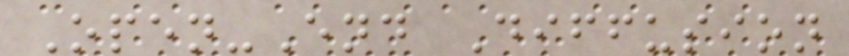Open-End Diffusion
